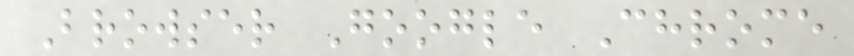Browser Google Chrome
